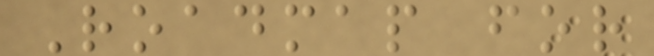Roadmap for
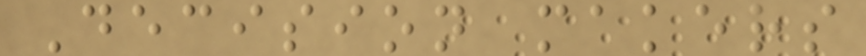Decision makers
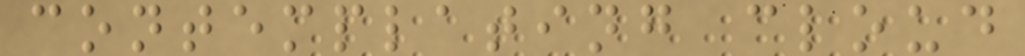contemplating cloud
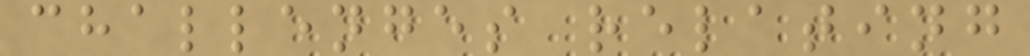challenges relating
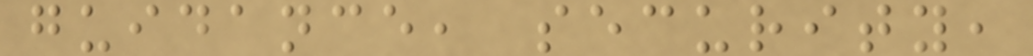guidance, security,
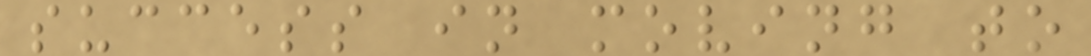success in moving to
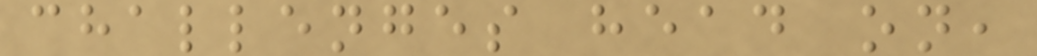challenges head on,
